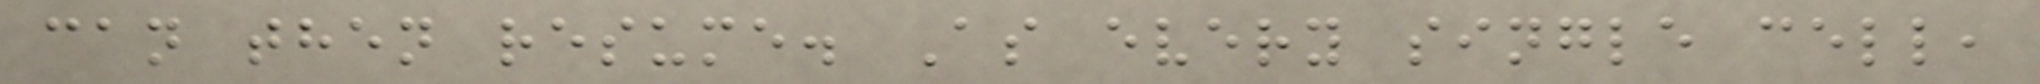can then resume. As every single cell,
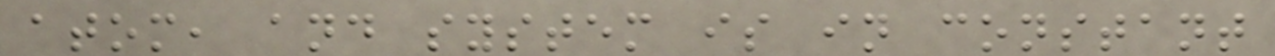atom, and system is in constant
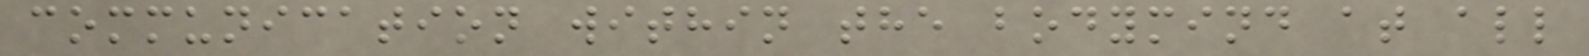communication within the bodymind at all
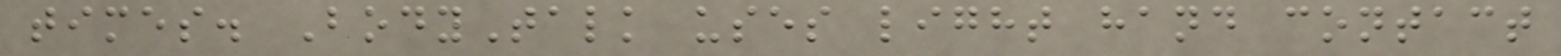times. BodyTalk uses light hand contact
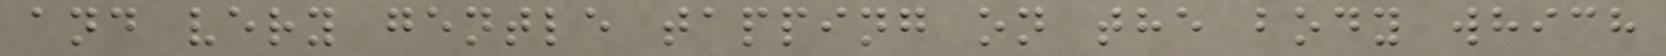and very gentle tapping on the body which
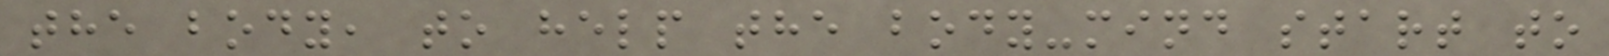the body, to help the body-mind start to
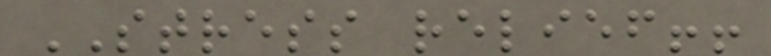STRESS relief!!
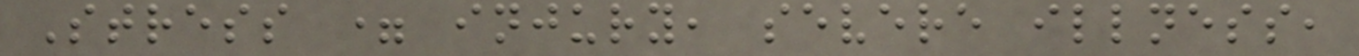Stress = injury, severe illness,
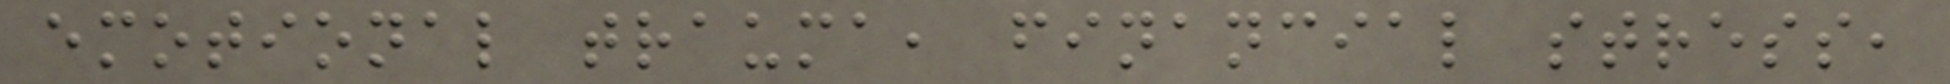emotional trauma, financial stress,
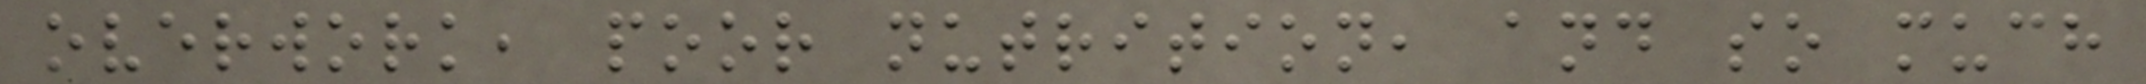overwork, poor nutrition, and so much
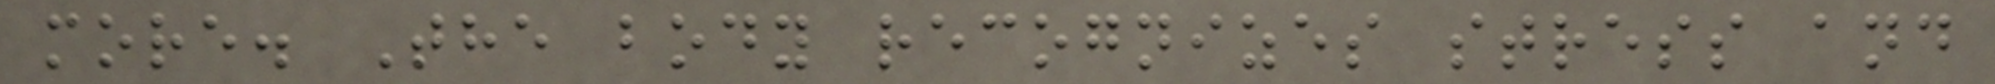more. The body recognizes stress and
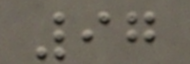97
